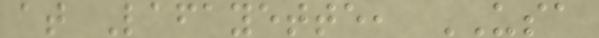at Lafayette, USA
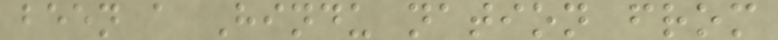been a Hindu nation from
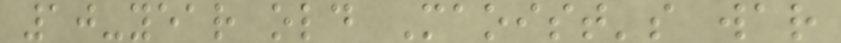10-year old Maoist's war
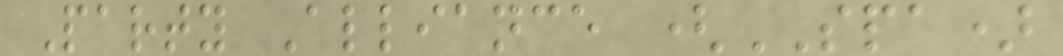Party Alliance (SPA)
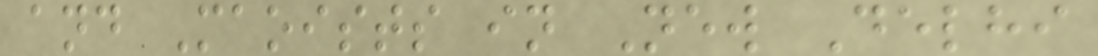and Maoists in New Delhi
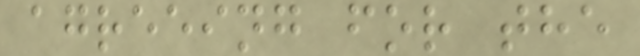agreeing for the
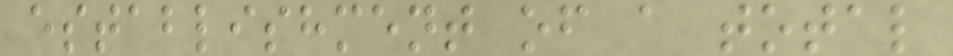establishment of a total
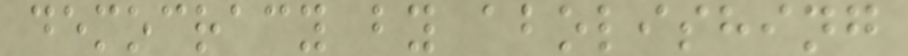democracy by abolishing
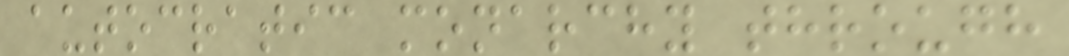autocratic monarchy through
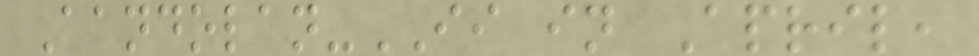Aandolan-II in April,
